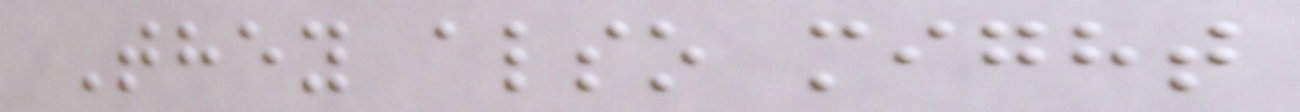They also might
